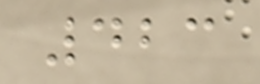423
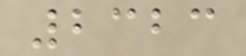2323
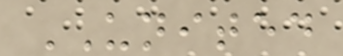UNITED
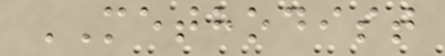METHODIST
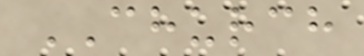CHURCH
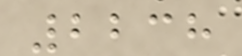2238
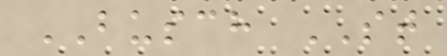BUSCH ST
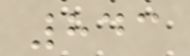843
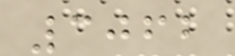3062
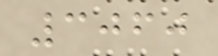3060
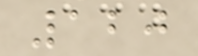120
